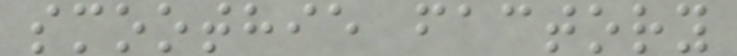smoothie factory
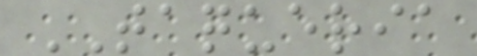TAQUERIA
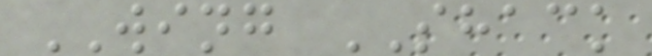WING SHACK
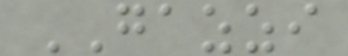GAZZI
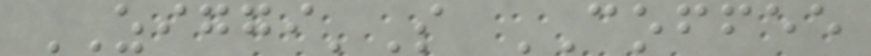ZIGGI'S COFFEE
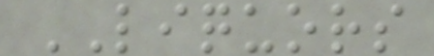LIQUORS
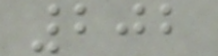202
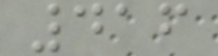416
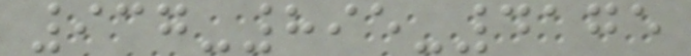937-895-4175
